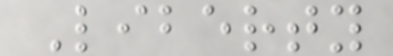Liberty
